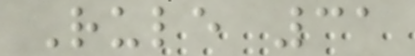Rule 31
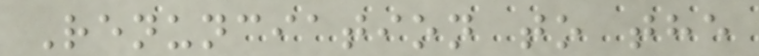Renunciation to the
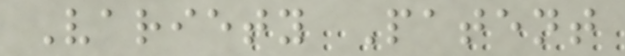Variety Patent
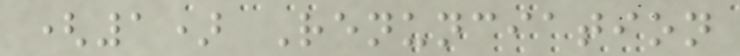(1) Renunciation
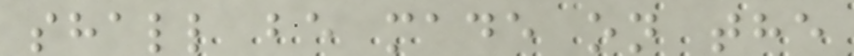shall be made on the
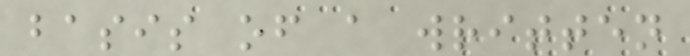basis of a written
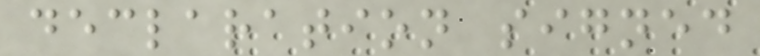declaration signed
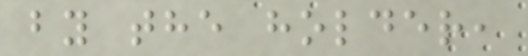by the holder,
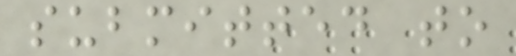submitted to
